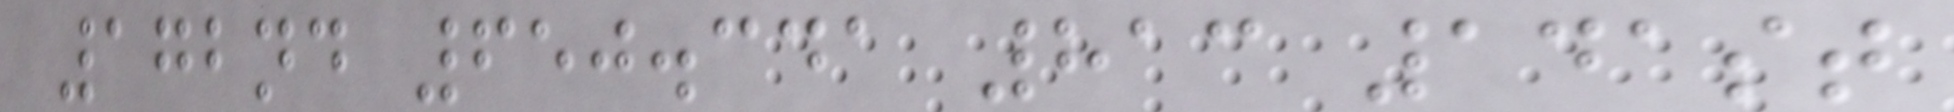172nd 650.341 813 141st
